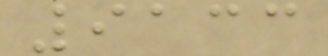9133
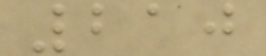210
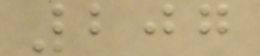207
